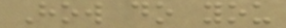How do you
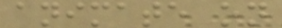animate on
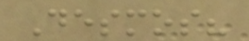Desmos?
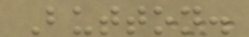Button.
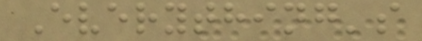Everything's
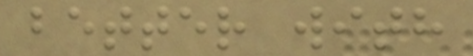better with
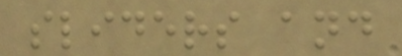sliders and
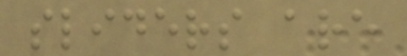sliders are
